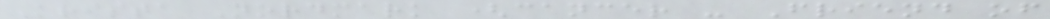Krista Nordmark (cancer - Friend of
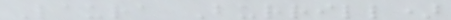Laura Burrill)
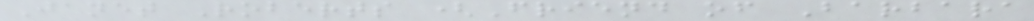Janet Roberts (Friend of Barbara
